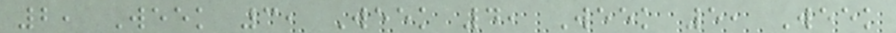2, Week 3, Week 4, Week 5, Week
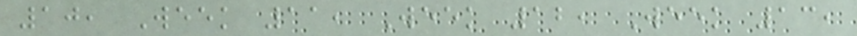10, Week 11, Week 12, Week 13,
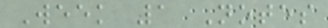Week 1 Notes
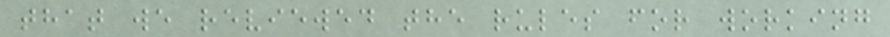that we reviewed the rules for working
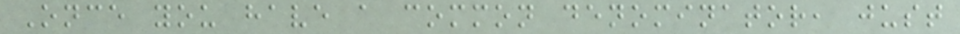Once you have a common denominator, just
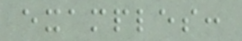examples:
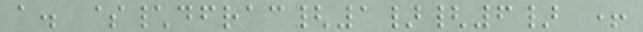a. $\dfrac{1}{6} +
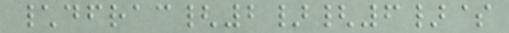\dfrac{2}{6}$
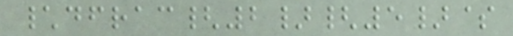\dfrac{2}{5}$
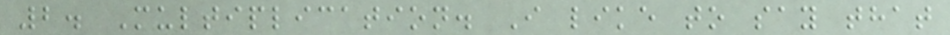2. Multiplication. I like to say that
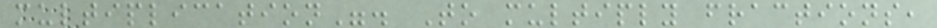multiplication". To multiply fractions,
